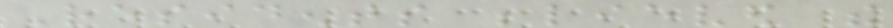Residents believed the
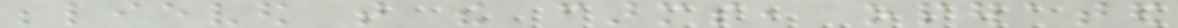believed that the farms, operated
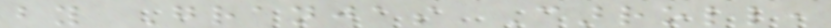by Granjas Carroll,
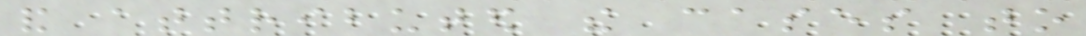and attributed the cases to
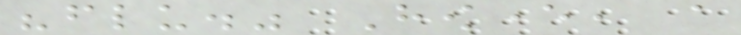"flu." However, a
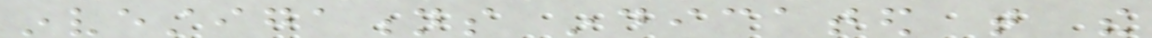investigations indicated that the
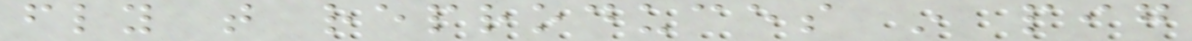fly that reproduces in pig
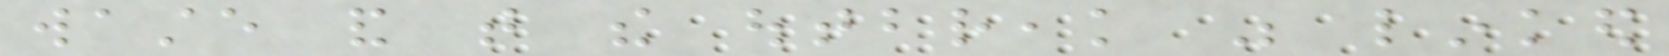waste and that the outbreak was linked
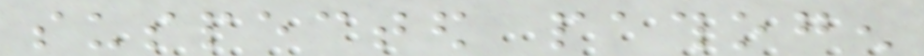suspected pathogen
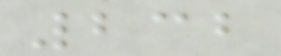232
